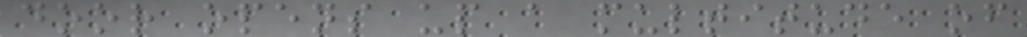door opens up a multitude of
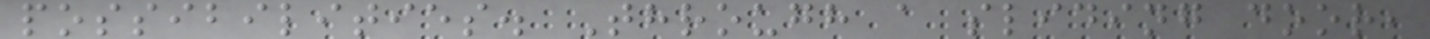possibilities. Through a sliding door,
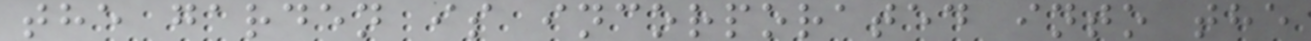the garden is incorporated into the
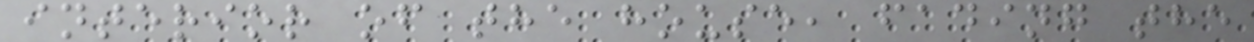interior of the house, fading the
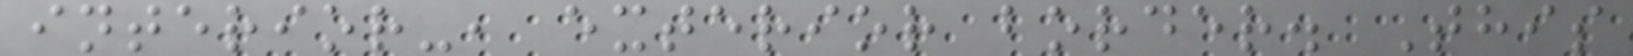interior-, exterior border. This
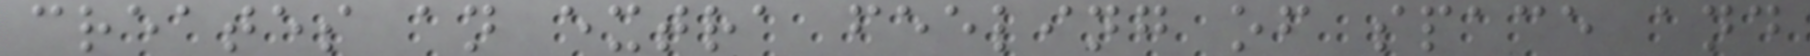creates an extra feeling of space and
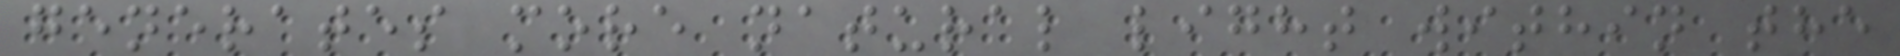generates more natural light within the
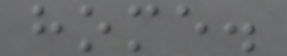home.
